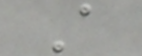A
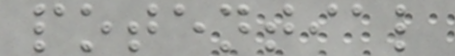potential
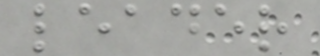leader
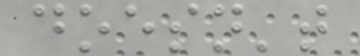doesn't
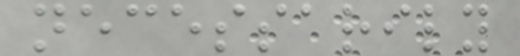necessarily
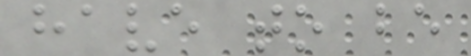have to be
